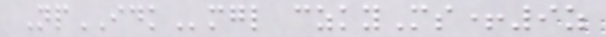NpIDKmgl czkyMs+9z
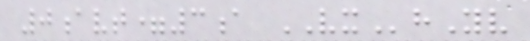0avt=3a VXhYv
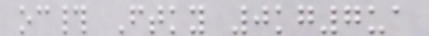oc# Ftky 0kg7ua
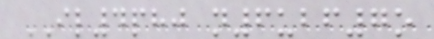IL4phj n6ubf7o
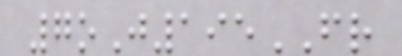7oJ195FR
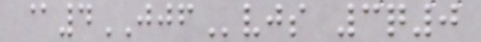@4JJFvjs 3q0
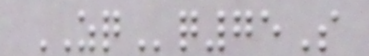ZQq75S
